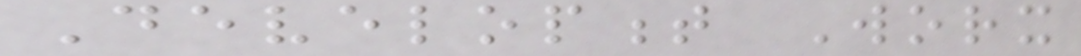Development Worx
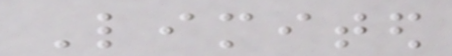Limited
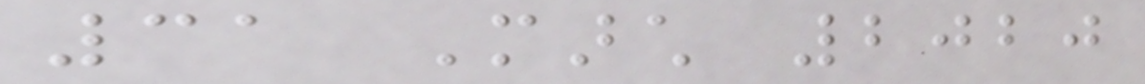31 March 2020
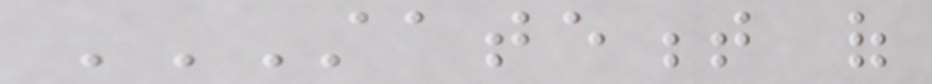STATEMENT OF
